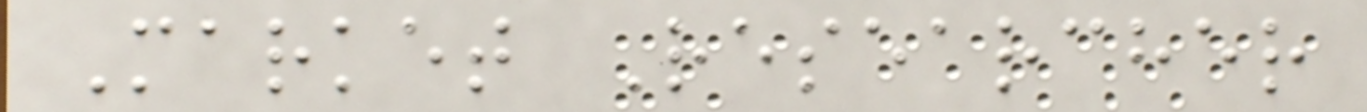Market Researcher
